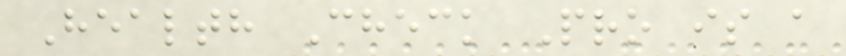Health Check Pro is a
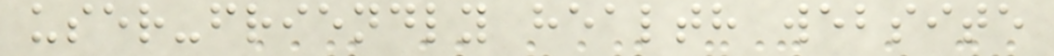user-friendly health website
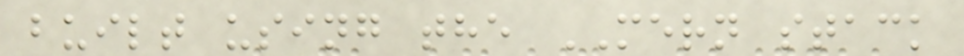built using the MERN stack
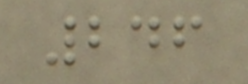246
